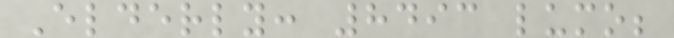Elderly: 8493 lumo;
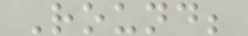Round;
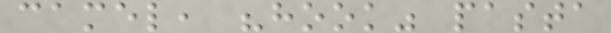camel, "hook" pasta
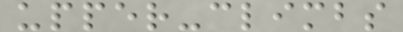upper-climbs
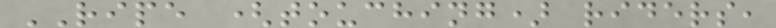RIPE (touching) riders,
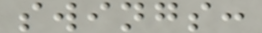swings:
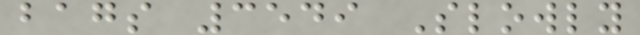bags 3549 Slowly
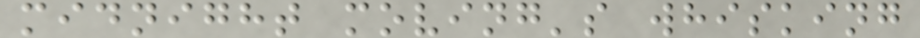midnight moving's whisking
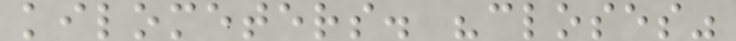kilometers. "closes"
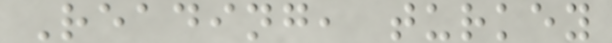Reading, turkey
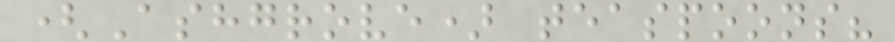(Ashgrove) teaspoons?
